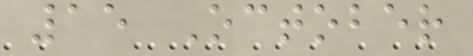15 October
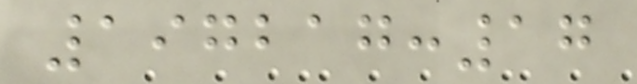197217:17
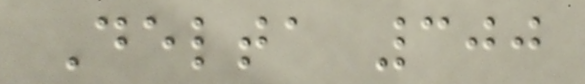Delta 300
